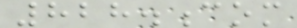828.com
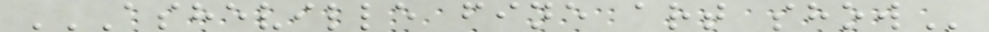ASHEVILLE FINE ART SHOW
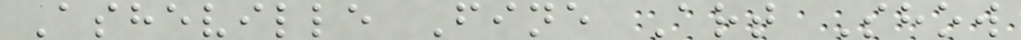Asheville Fine Art Show
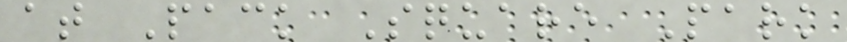at Pack Square Park
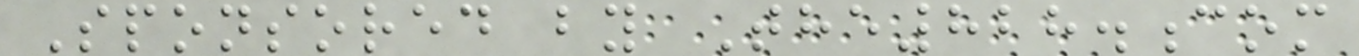Sponsored by The828.com
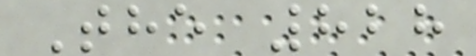The 828
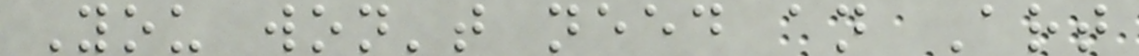You won't need an Art
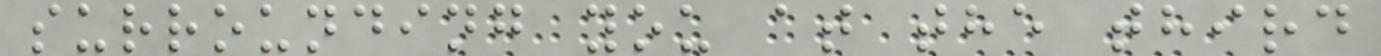surrounding you at the third
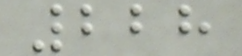228
